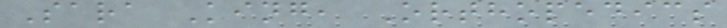Sara King, Orthopedics
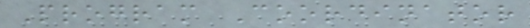Program Coordinator
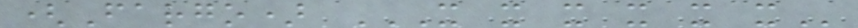(Fargo) X X X X X X
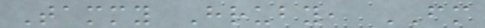Tammy Hruby, FM
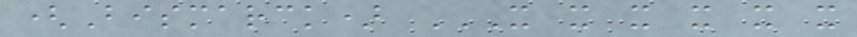(Bismarck) X X X X X X
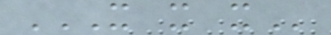X X X
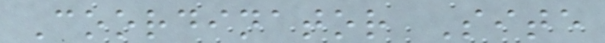Coordinator Site
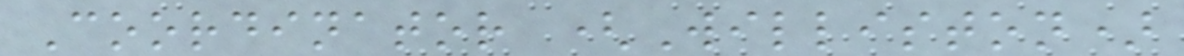Coordinator (Williston)
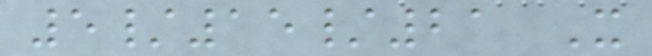5/15/21 X
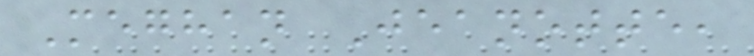Meghan Jeanotte,
